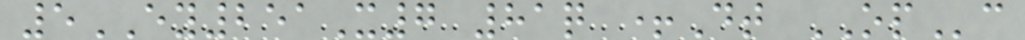5EY251X7 81q +Dt OPc
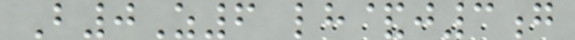B0Z6 lh&j3g
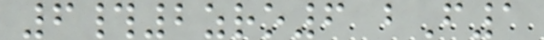6#2zro6 bF1
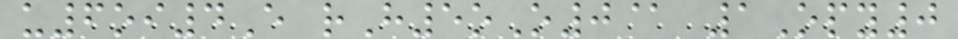u6oi4E rH5oO0@ 1Opy0
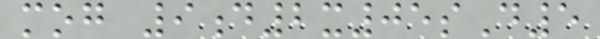mog 9d2x05sD5
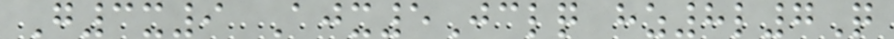G3x9 Ajx5Jclq hz8l7Q
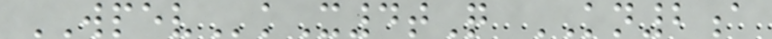WPEVkX4tQ KN2a
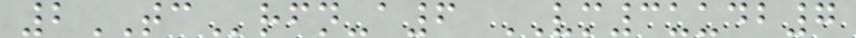2TCrfn-a6 VM3uudb7
